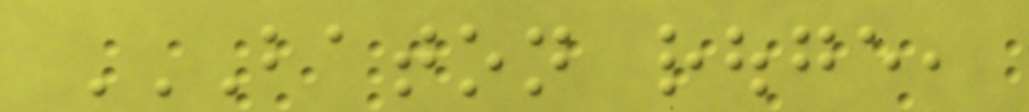BATON ROUGE,
